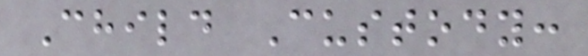Child Custody:
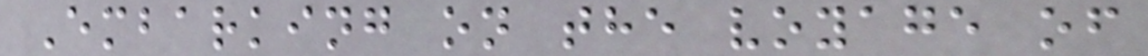Embarking on the voyage of
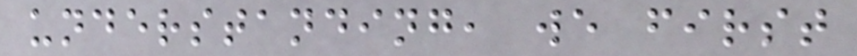understanding, we first
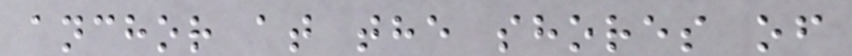anchor at the shores of
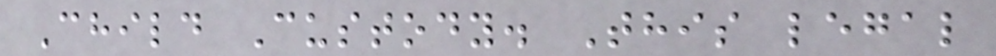Child Custody. This legal
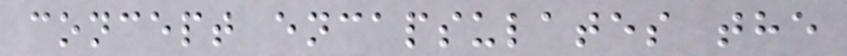concept encapsulates the
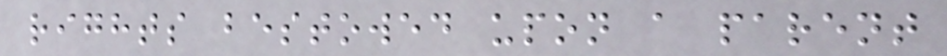rights bestowed upon a parent
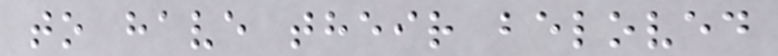to have their beloved
